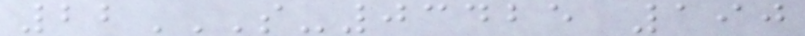22S-03425 190
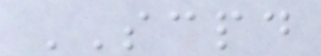SCPD
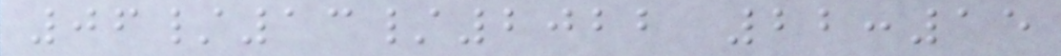06/13/2022 22:15
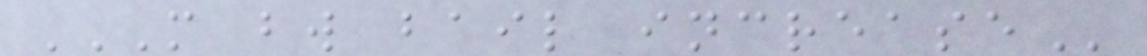M BW BAIL INCREASE
